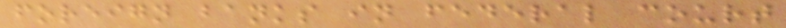foreign banks in federal court
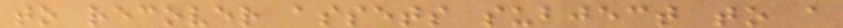to recover assets subject to a
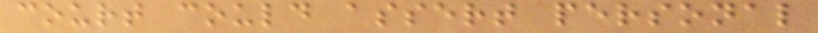court could assert personal
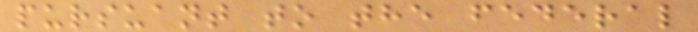pursuant to the federal
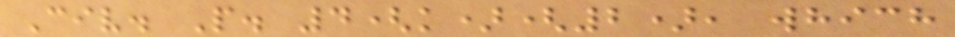Civ. P. 4(k)(2), which
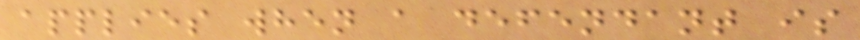applies when a defendant is
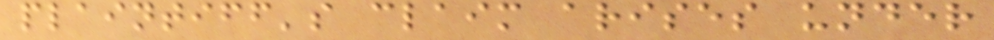plaintiff's claim arises under
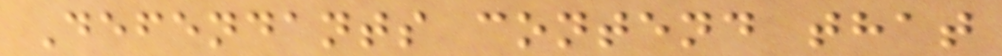Defendants contend that
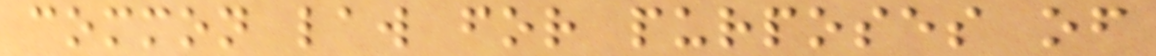common law for purposes of
